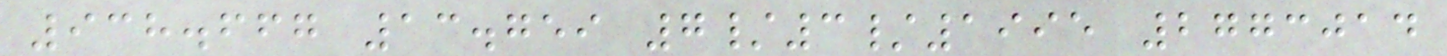938.667 13.759 7/3/1995 2773014
